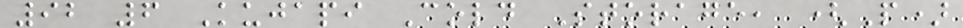92 6 Kujapi Cold Storage, (P)
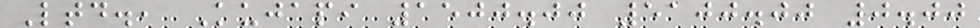Ltd., Kujapi 1500.00 5100.00 0.00
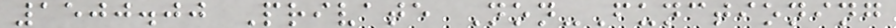1500.00 Private Non-Functioning
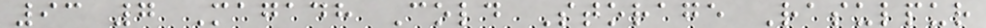93 7 Magadh Cold Storage Rasulpur
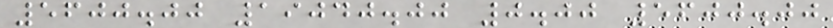5600.00 19040.00 0.00 5600.00
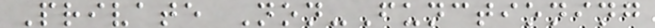Private Non-Functioning
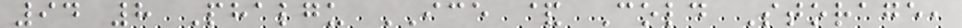94 8 Phalgu ICE & Cold Storage,
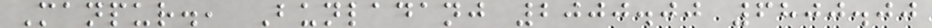Manpur., Bunladanj 2000.00 6800.00
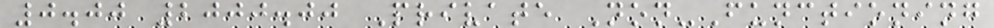0.00 2000.00 Private Non-Functioning
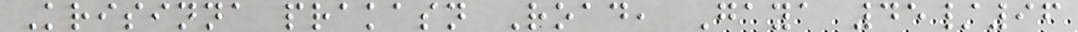Krisinna prakasn Road, Gaya 45/96
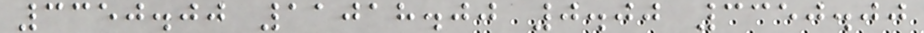3350.00 11018.00 0.00 3350.00
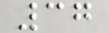37
